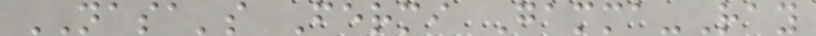NASA's Fermi Gamma-Ray
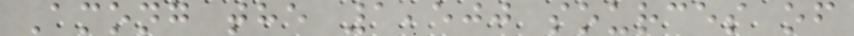Among the 1,500 sources of
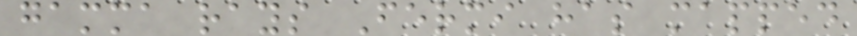gamma rays Fermi has mapped
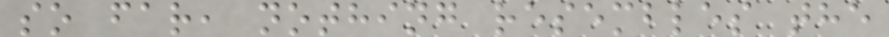so far, nothing resembles the
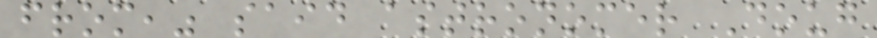from," said astronomer Doug
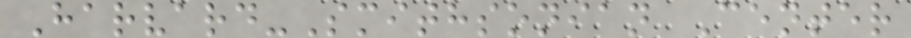Harvard-Smithsonian Center
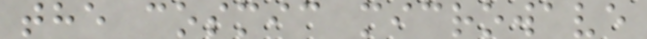the cosmic microwave
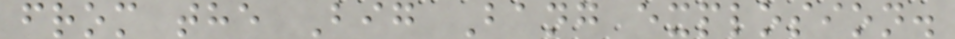from the Big Bang explosion.
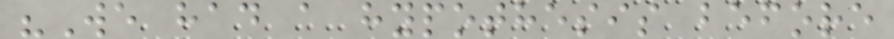"We had a hypothesis before
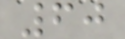60
